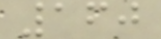160
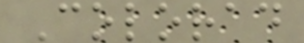Colorad
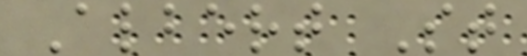Albert St
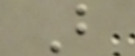B
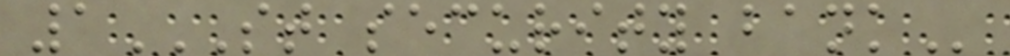1ST SECURITY BANK
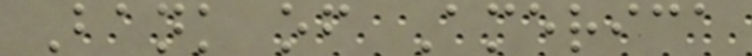Bank of America
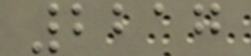2217
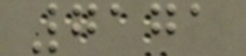7171
